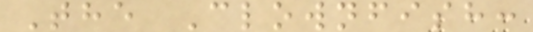The Clownfish:
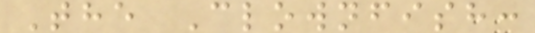The Clownfish:
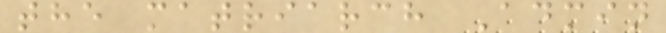the matriarch Admin
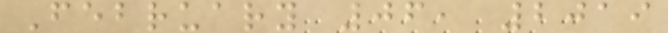February 06, 2019
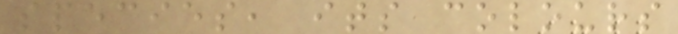species, its colours
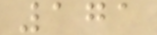171
